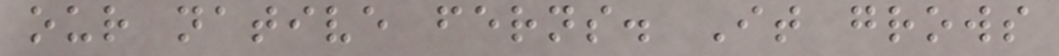our native ferns. It grows
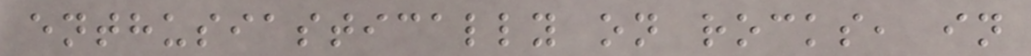enthusiastically on rocks, in
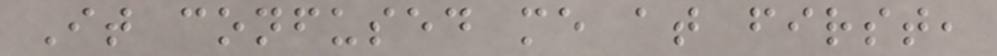It confused me at first,
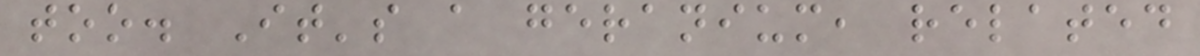too. It's a geranium, related
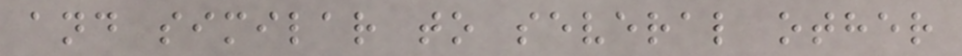and similar to several other
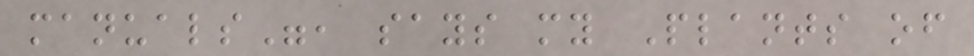manuals", says my Plants of
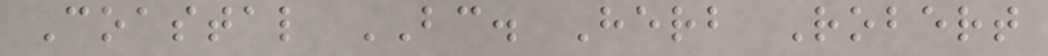Coastal BC. Herb Robert
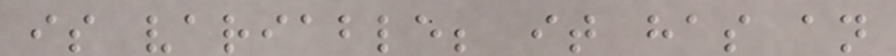is variable; it has an
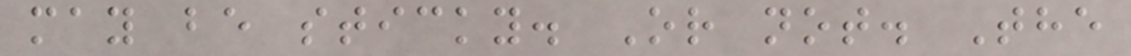may be sticky. Or not. The
